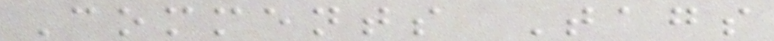Comments Tags
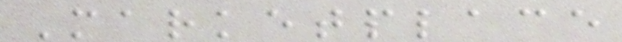Marketplace
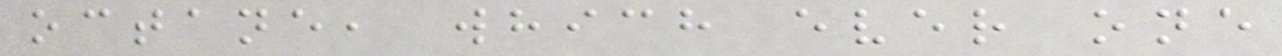octane, which ever one
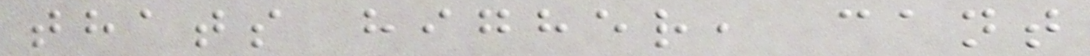thats higher, cant
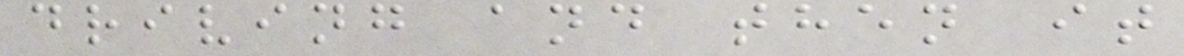driving and then it
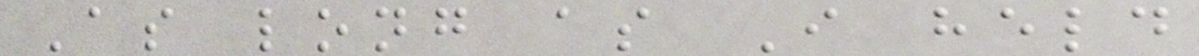As long as I held
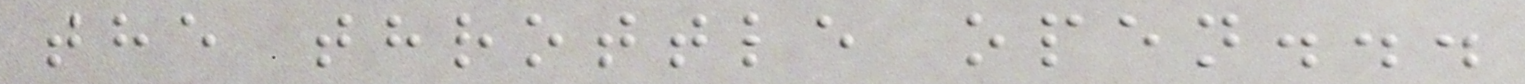the throttle open...
